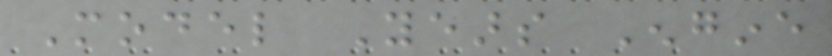Model Years Engine
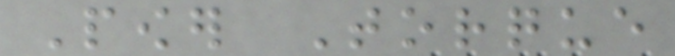Power Torque
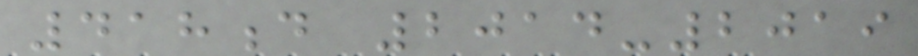418d 2014-2019
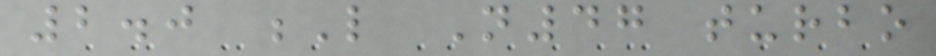2.0 L N47 turbo
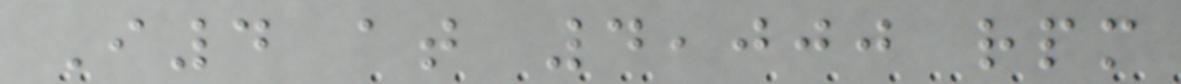I4 at 4,000 rpm
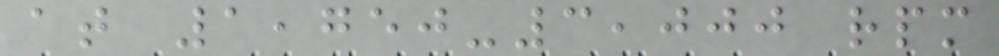at 1,750-3,000 rpm
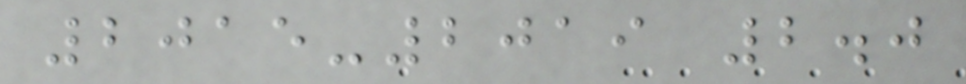2015-2019 2.0
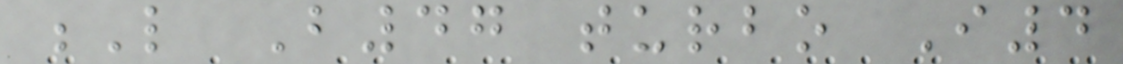L B47 turbo I4
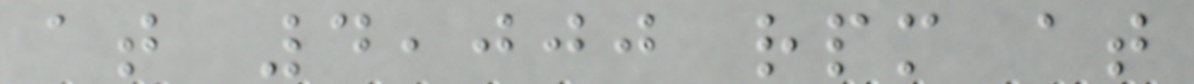at 4,000 rpm at
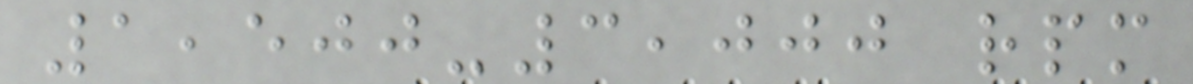1,500-3,000 rpm
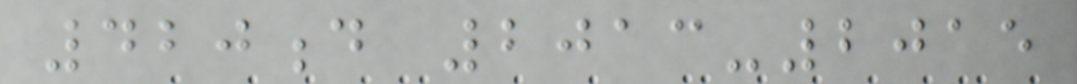420d 2013-2015
